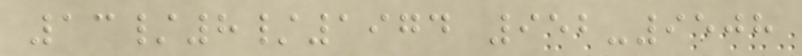13/8/1974 952-9508
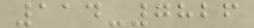114-7826
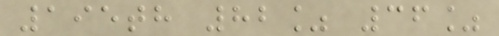195th 82% 36%
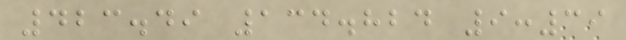423.49 134.824 9:39
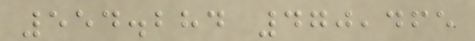554.284 470,465
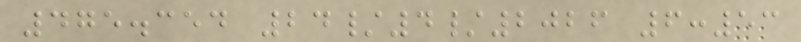475.354 24/4/2026 6:53
